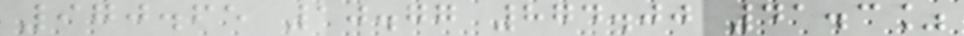970.65 10.77 874.00 41.3%
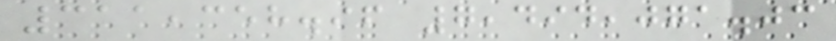311,358.96 7,494,071.03
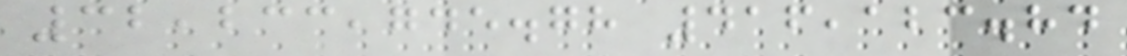32,233,745.78 416,123.84
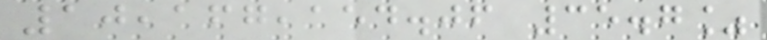10,167,154.06 35.7%
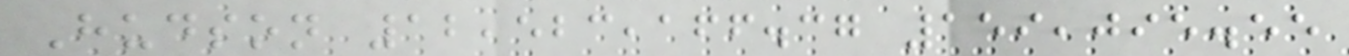Hudson 12,523,166.37 159,095.55
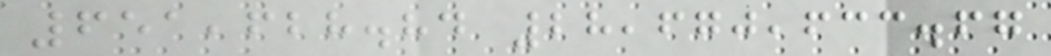651,628.84 28,670,633.67
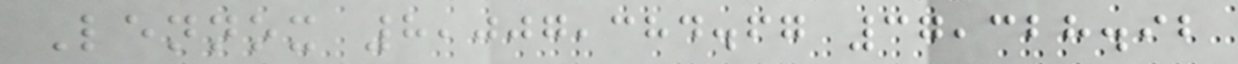Lennox 8,007,384.67 37,328.92
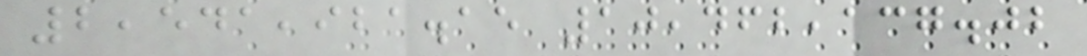2,541,921.15 10,462,137.02
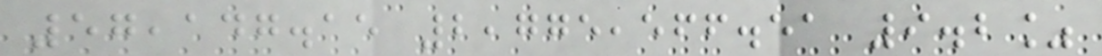57,147.15 2,775,566.51 9.2%
